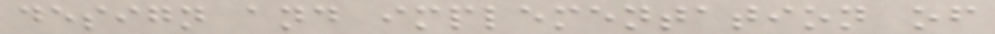design and implementation of
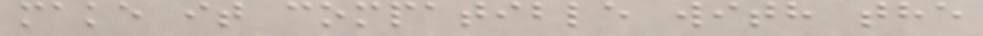make it compatible with the
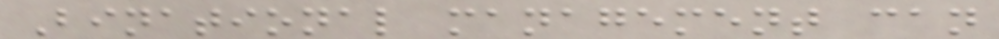Binational management can
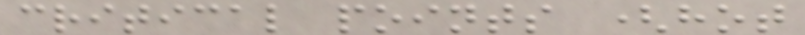critical points (hot
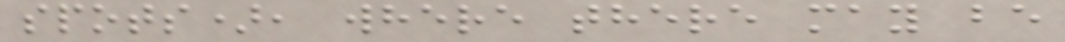spots), where there may be
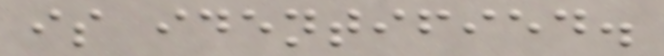is identified.
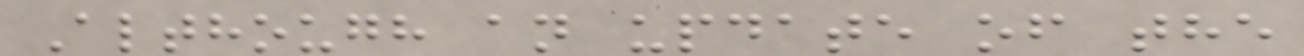Although an update of the
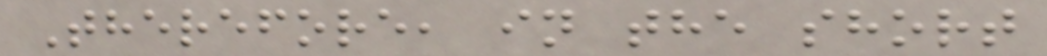Therefore, in the short
